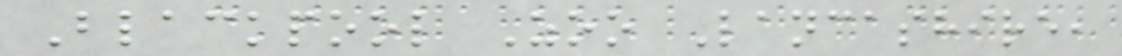Blackpool Zoo Lancashire,
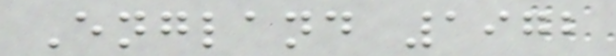England 1972
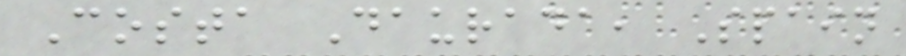Costa Daurada, Spain
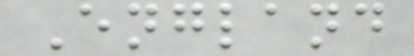England
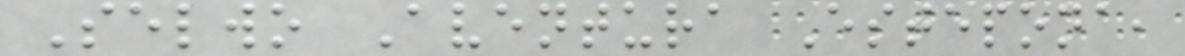Selwo Aventura Estepona,
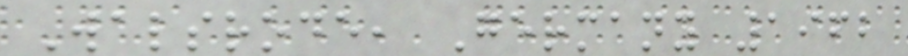Walsrode, Germany 1962
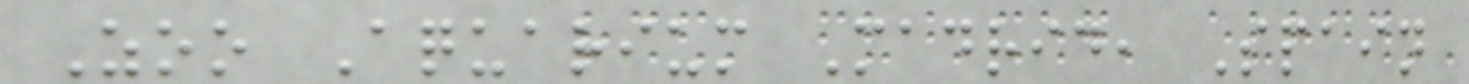Zoo Aquarium Madrid, Spain
